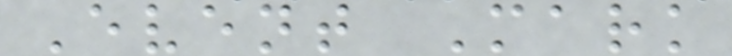Event Mark
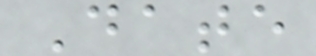Date
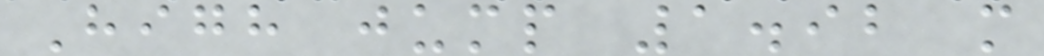High jump 1.92 m
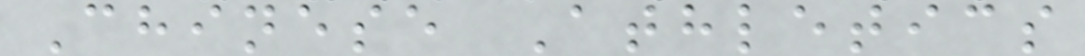Chinese Athletics
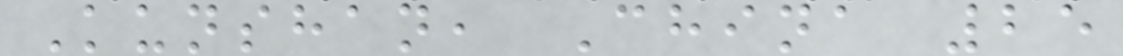Kunshan, China 25
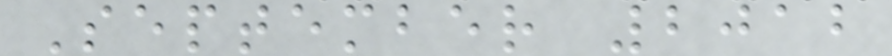September 2012
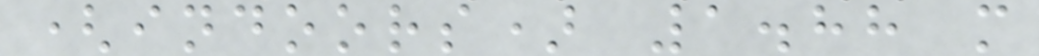(indoors) 1.88 m
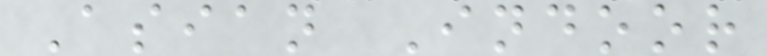Asian Indoor
